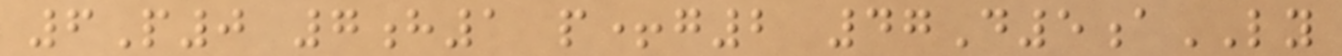6P0 7h1 p+g2 47D5aLY
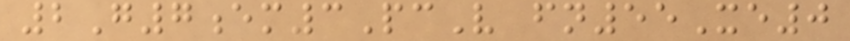2G7em3PcV fn55Xe0
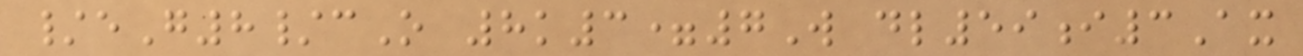/eG8/cO 8k3=7W dl59i3Ax
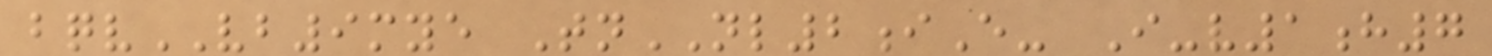bqvVB9mye TnNL2iE- I-v1h7
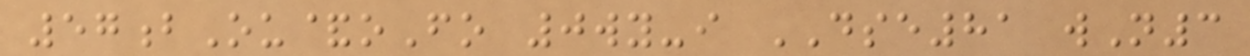57bOu&oFo 0wy-i DSE81 wN3
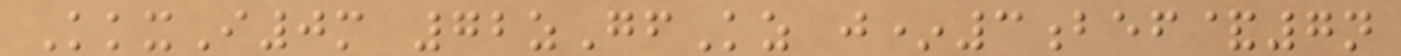KkxI0m 72zGfKz j*3bef&7n
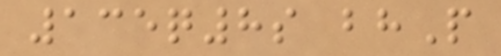135q8s bhP
